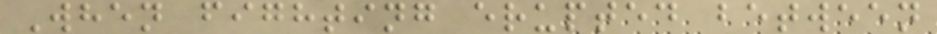When fighting erupted between
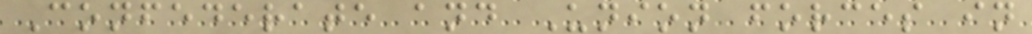Confederate and Union forces in
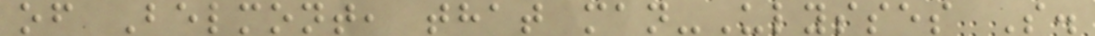of Belmont, that man-Ulysses S.
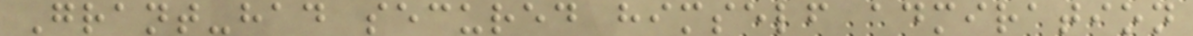Grant-had secured himself admiration
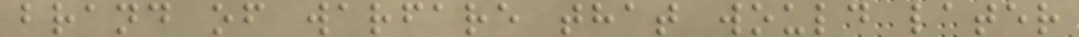brand of warfare that would later
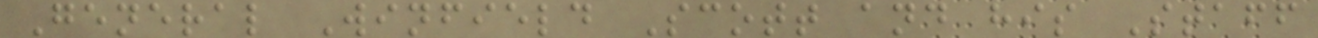General Winfield Scott and his Staff
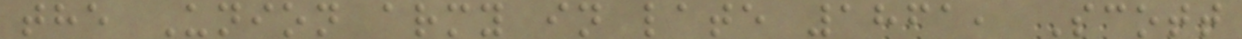the Union army in late 1861, Scott
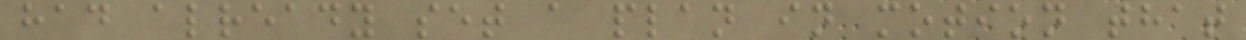had already set a plan in motion that
